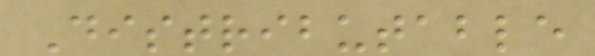Distributable
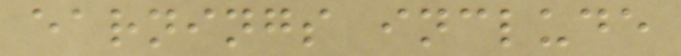earnings include
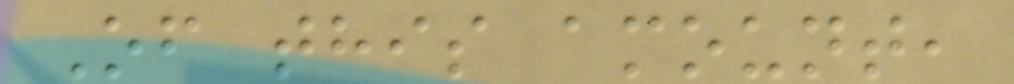Of this amount,
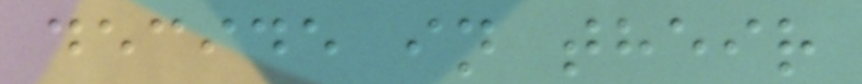decide in their
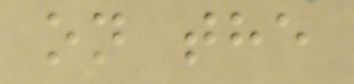on the
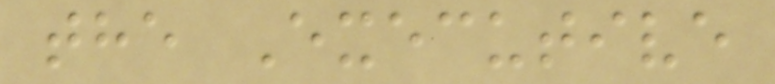the Executive
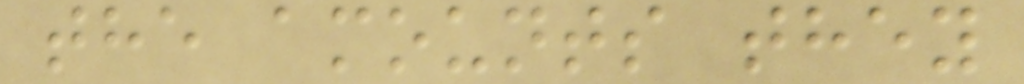the amounts they
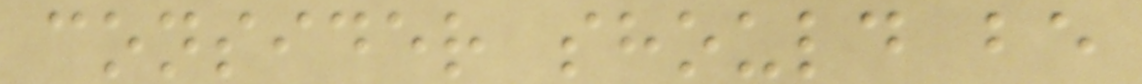consider should be
